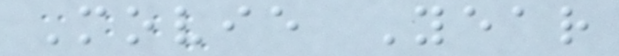Movie Year
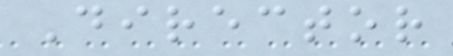Director
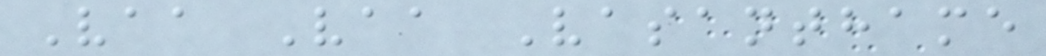Vaa Vaa Vasanthame
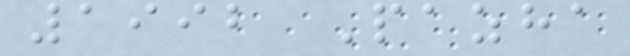1992 Pazha
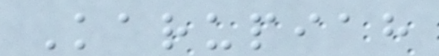Karupiah
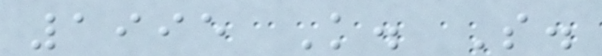1995 K. S.
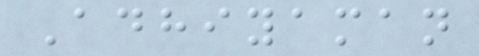Adhiyaman
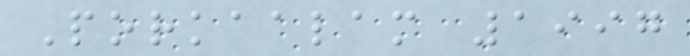Porkaalam 1997
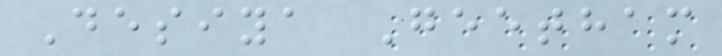Desiya Geetham
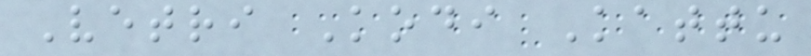Vetri Kodi Kattu
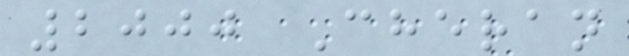2000 Cheran
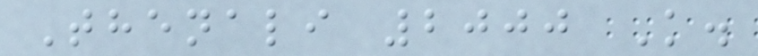Thenali 2000 K.
